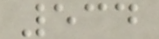534
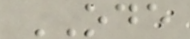ODE
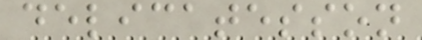delicatesson
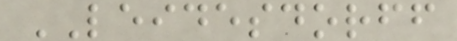LEIDESDORFF
